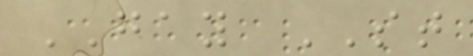GAY ST
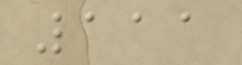111
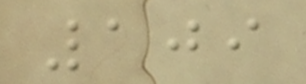109
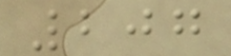207
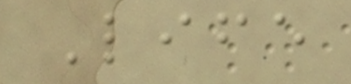Life
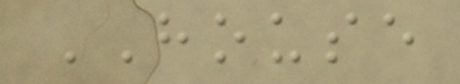HOUSE
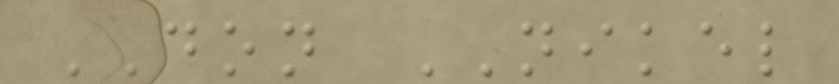DON NIKEL
